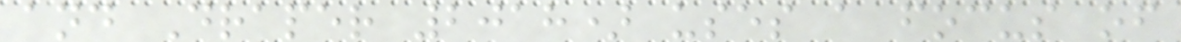and Draper 2018) uses a focus of
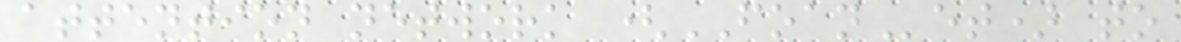attention network (FOANet) to
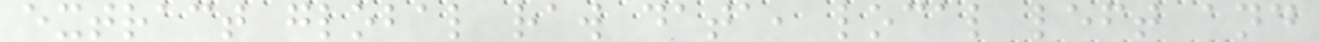extract global raw data, local left and
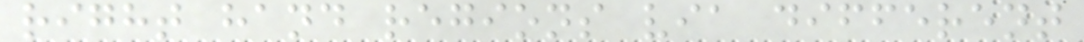right hand regions via different
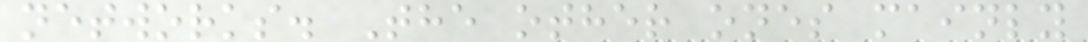networks. The other ones mainly
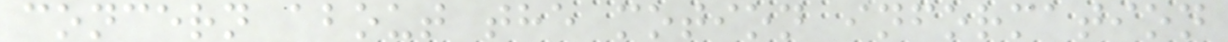concern about the motion information
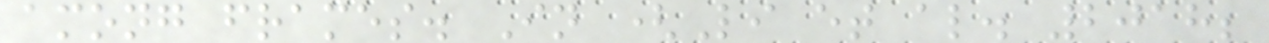among frames. In (Li et al. 2018;
